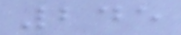245
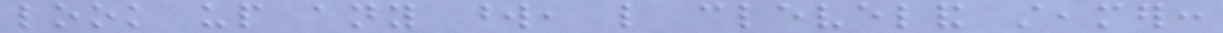look up any word, like cleveland steamer:
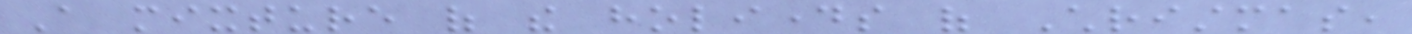A mixture of the holidays of Christmas,
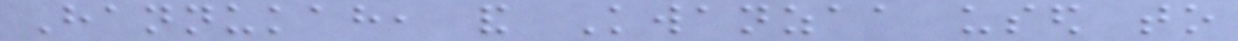Hannukah, and Kwanzaa used to
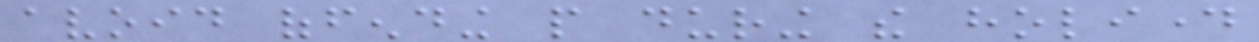avoid offending people during the holiday
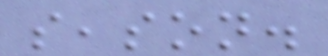season.
